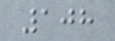108
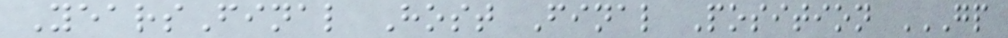YearsFinal Host Final Position GP
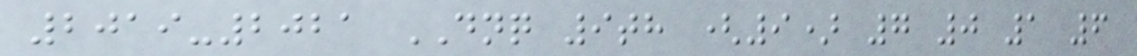2019-2021 DNQ 9th (9) 7 0 1 6
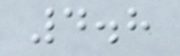4.8
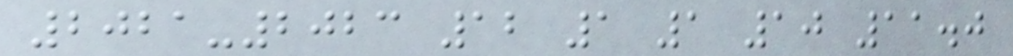2021-2023 12 1 1 10 11.0
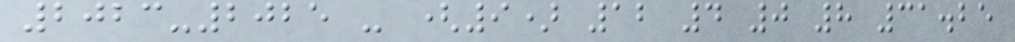2023-2025 - (9) 12 4 0 8 31.25
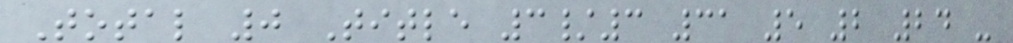Total 0 Title 3/3 31 5 2 24 -
